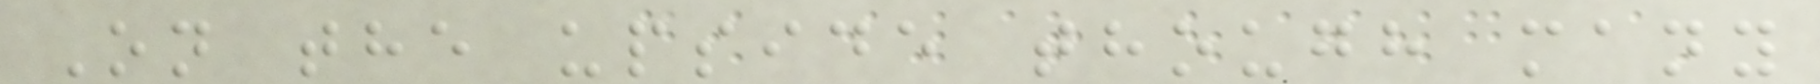On the upside though many
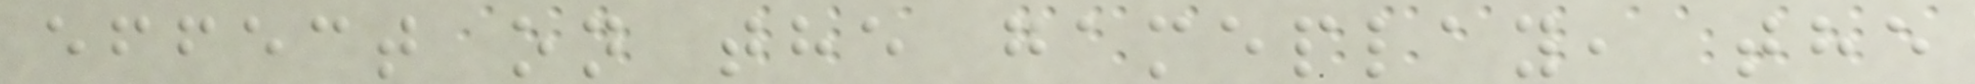effect on the gameplay, the
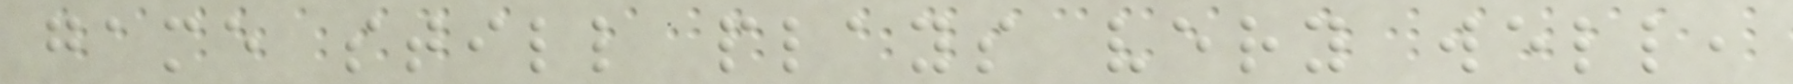game still plays very well,
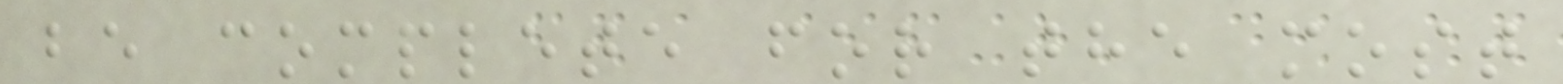be complete for the most
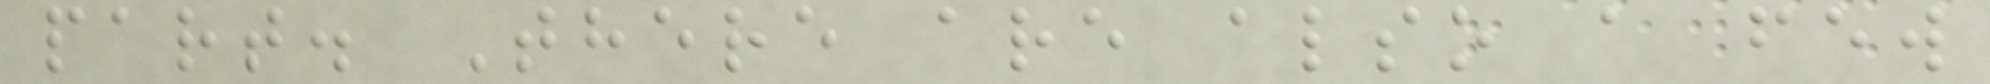part. There are also a few
